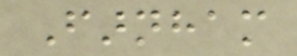Farnham
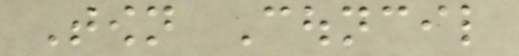Town Council
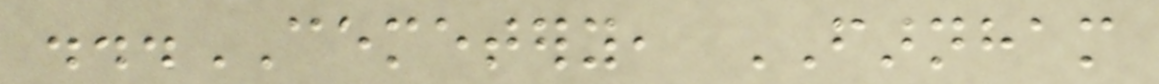...CEMETERY, FARNHAM
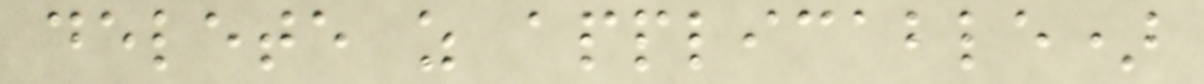delete as applicable)
